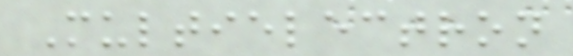Multielectron
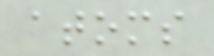atoms
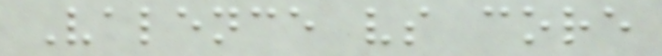Valence vs core
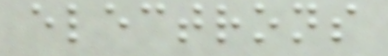electrons
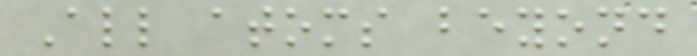All atoms beyond
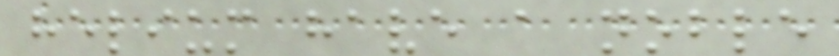helium have a noble
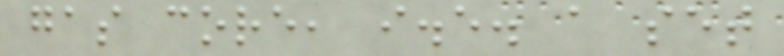gas core, i.e. a set
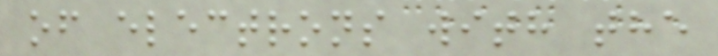of electrons with the
